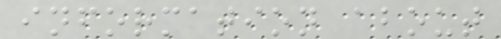information about
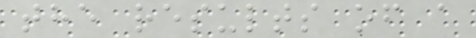the results of a
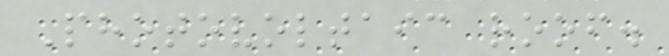Photovoltaic roof.
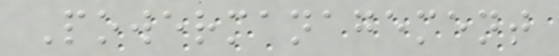Powermanagement
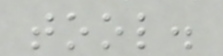tool.
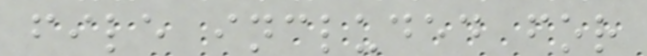file included for
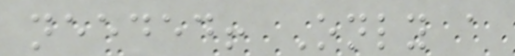needed! Only a
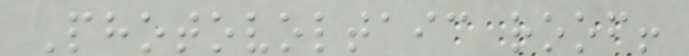Photovoltaic roof!
